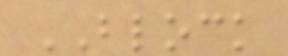BLOCK
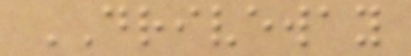DRIVEWAY
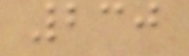230
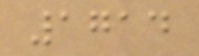1714
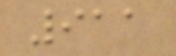911
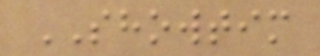SHOWTIM
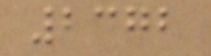2372
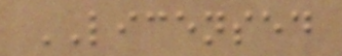LICENSED
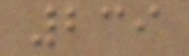239
